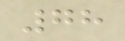78
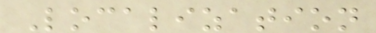Localization
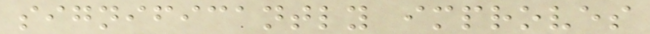significantly improves
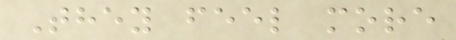They feel more
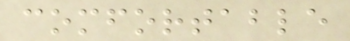comfortable
